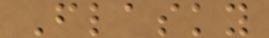Flasky
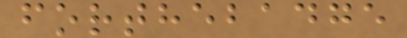forthebadge
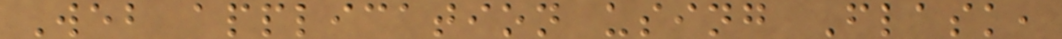Web application using Flask,
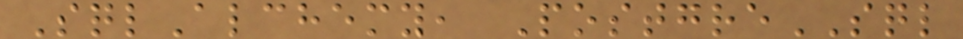SqlAlchemy, PostgreSQL
